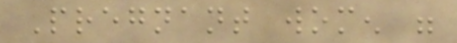Pregnant women were
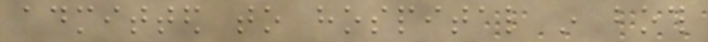admitted to hospital in both
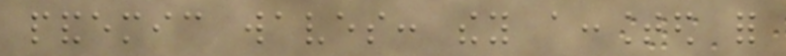pandemic waves: they accounted for
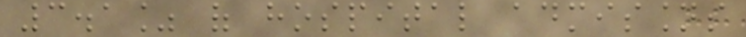3.1% of hospital admissions
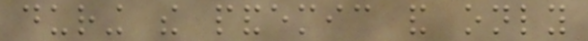during the pandemic and only
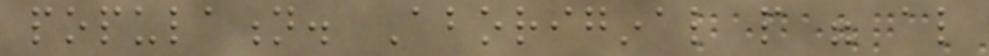population. Aboriginal people were also
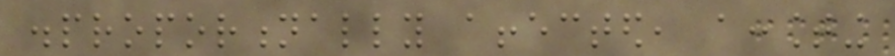disproportionally affected, accounting
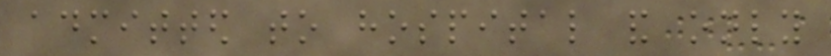admitted to hospital and only
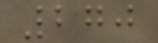270
